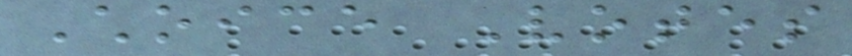Choice Votes
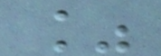%
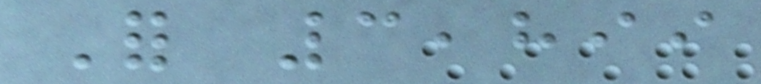For 3,899
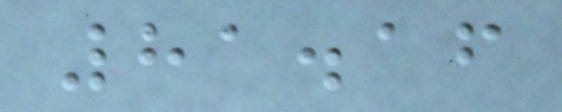81.16
